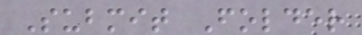Submit Folder
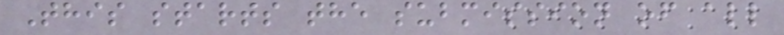This starts the submission of all
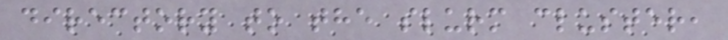directory to the slurm cluster,
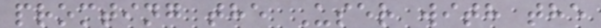promting the User with the
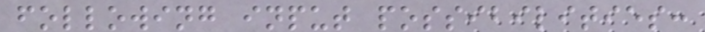following input possibilities:
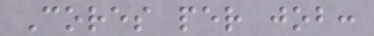Cores per job:
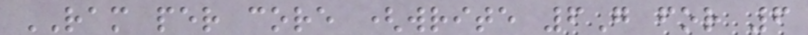RAM per core (write 6G for 6
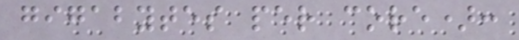gigabytes per core):
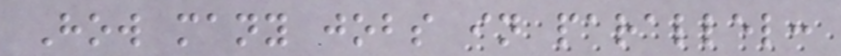How many jobs in parallel:
